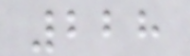228
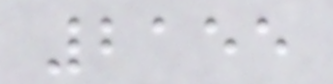2155
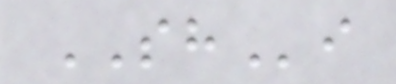SHi
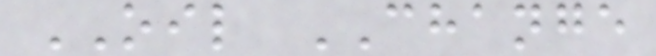OIL CHANGE
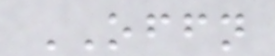OFFN
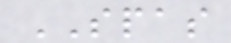SPAS
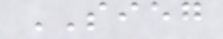SIEG
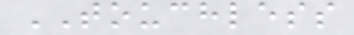TOUCHLESS
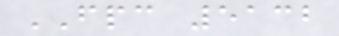FPC 5132
